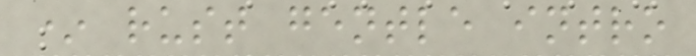* rust gentle intro
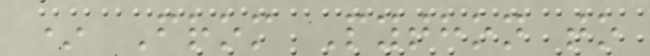* From Python to
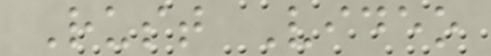Rust Video
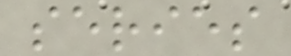series
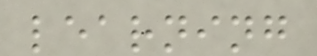learning
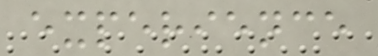experience
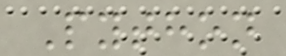Python
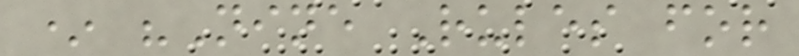* "Nine Rules for
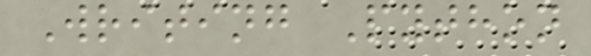Writing Python
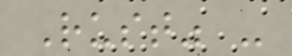Rust" -
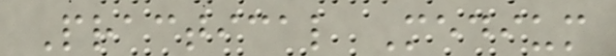Practical Medium
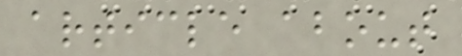article about
